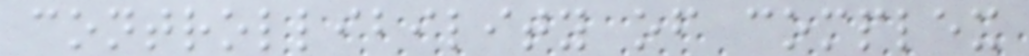controllibility of complex
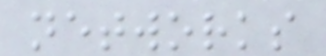networks
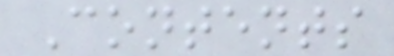Contents
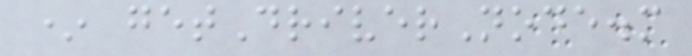* getDriverNode.m
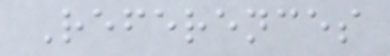References
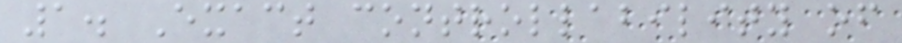1. Exact controllability of
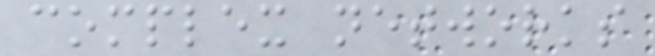complex networks
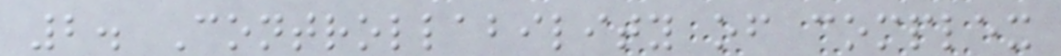2. Controllability of complex
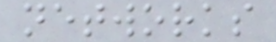networks
